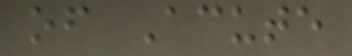of Acute
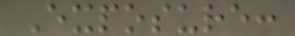Exposure:
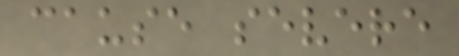cause severe
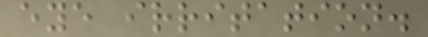eye irritation.
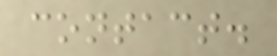contact.
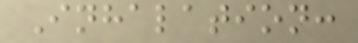Inhalation:
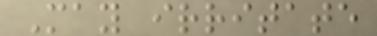May irritate
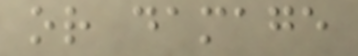or damage
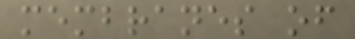membranes of
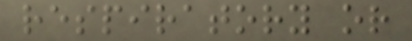respiratory or
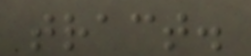tract.
